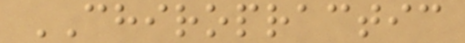CHIROPRACTIC
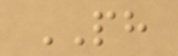PH
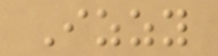Izzy
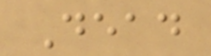Dead
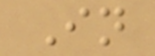In
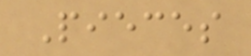Pieces
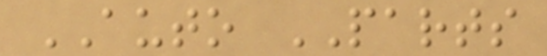AUTO PARTS
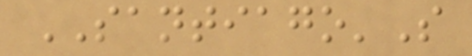SANTIAGO'S
